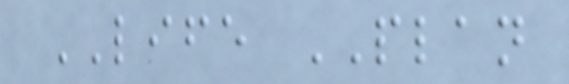LIFE PLAN
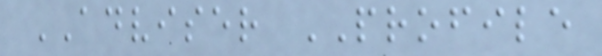ADVISER PROFILE
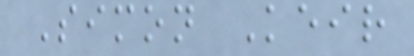Simon Keir
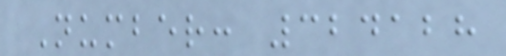Number: 324128
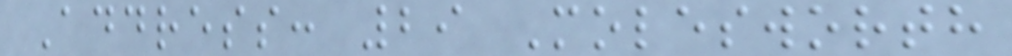Address: 29 Molesworth
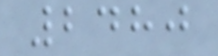2480
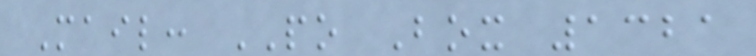Mail: PO Box 1321
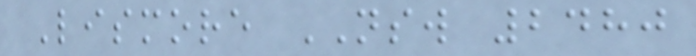Lismore NSW 2480
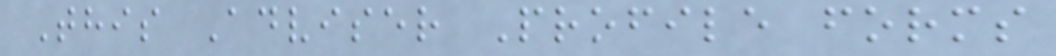This Adviser Profile forms
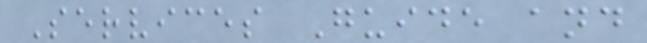Services Guide and
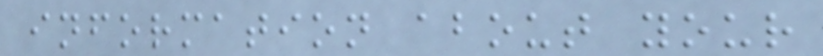information about your
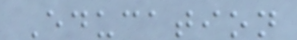Education
